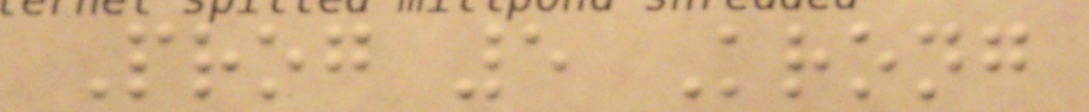Prog 5 Krong
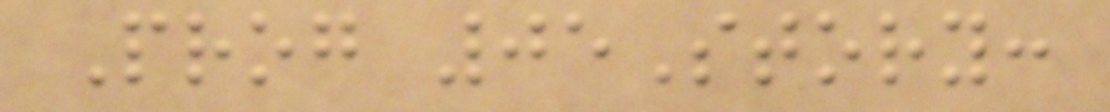Prog 05Story:
